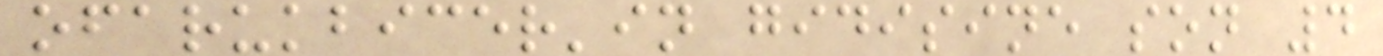ofarukbicer'in gidisine son 4
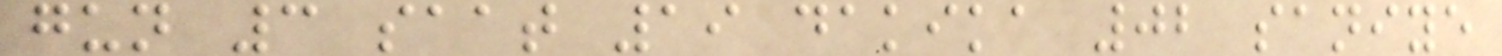gun 3 saat 19 dakika 02 saniye
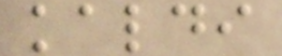kaldi
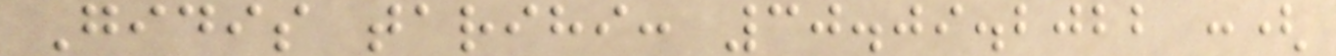Gidis tarihi: 30.09.2022 :(
